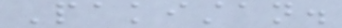Pakistan.
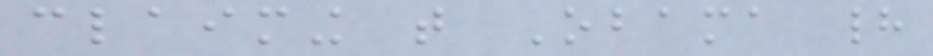claiming that Obama had
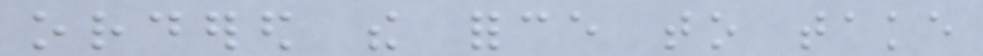ordered the force to take
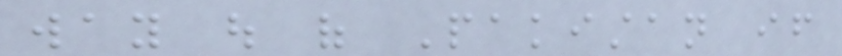way out of Pakistan if
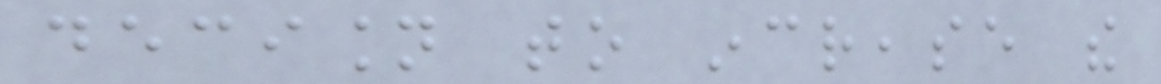decision to increase the
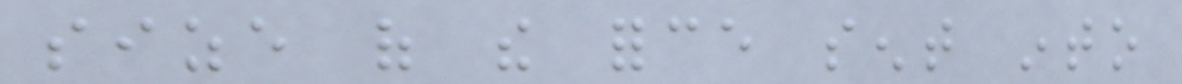size of the force sent into
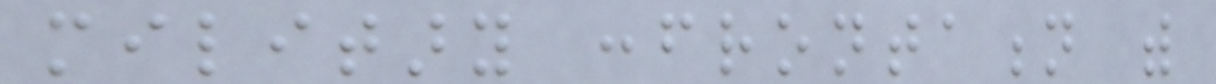military confrontation with
